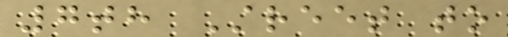7th Street to
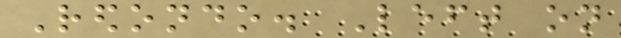Redondo. Left on
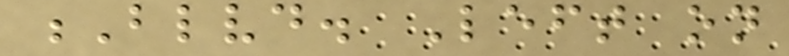Blvd. Left on
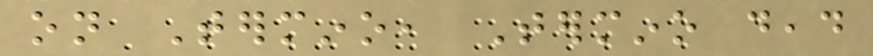on Termino, Termino dead
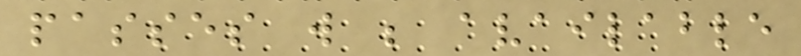passes will be available
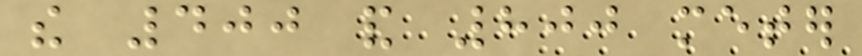the 400 and 800 meter
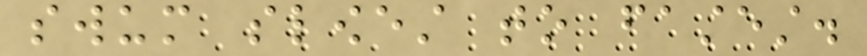swum slowest to fastest.
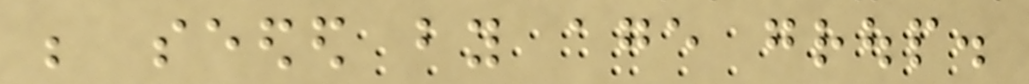be seeded by age group.
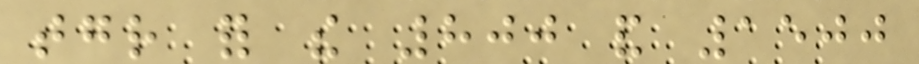together for the 800 and 1500
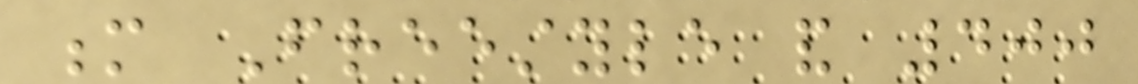m Freestyle and 400
